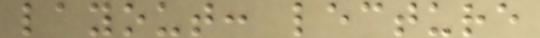layout: lecture
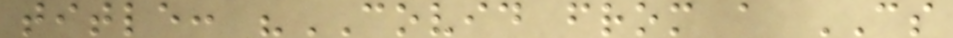title: "COVID from a CS
